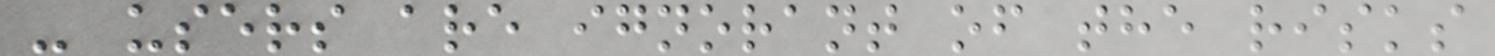- users are ignorant of the risks
